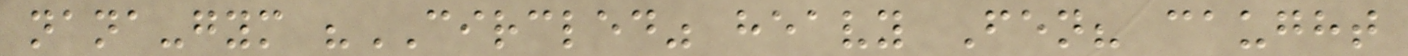nana-gym "CIRCLED" heavy Fen? caught
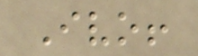Ivo!
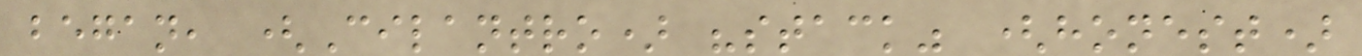began, (Cilantro) "stack" (honest)
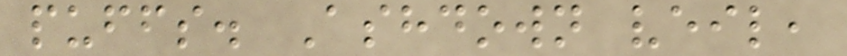puffs. Ashdown veil,
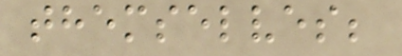themselves;
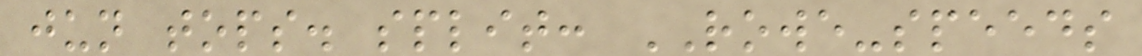jun tops. split: ROWE-speeds
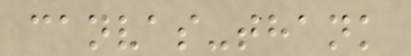canvas-thank
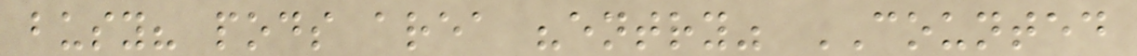busy? pods area "entry" COUNTED
